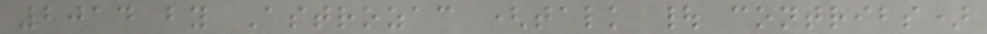2014 by Astrozac (talk | contribs)
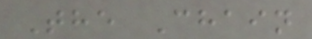The Chain
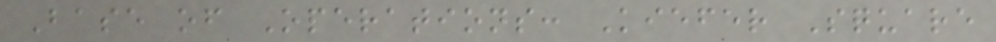Base of Operations: Kiefer Square
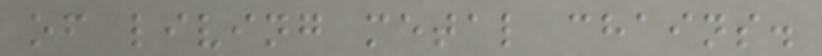of living metal chains.
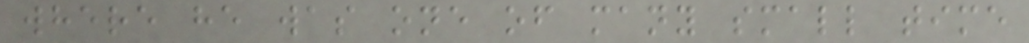where he was one of many small time
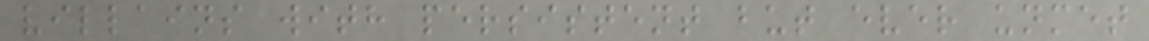villains with persistent but ever unmet
